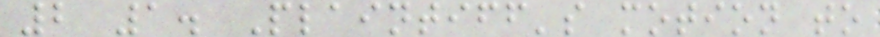2 1. Plaintiff's motion to
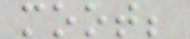moot;
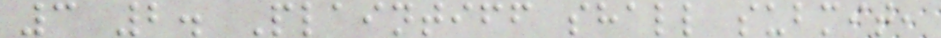3 2. Plaintiff shall submit,
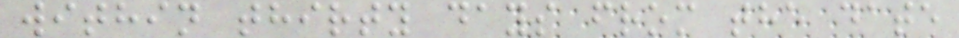within thirty days from the date
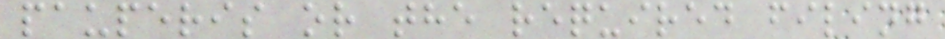pauperis or the required filing
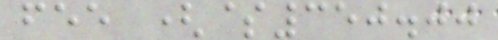fee ($350.00
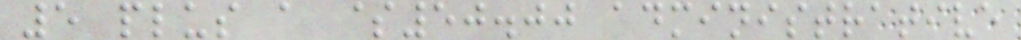5 plus a $50.00 administrative
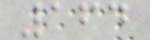164
